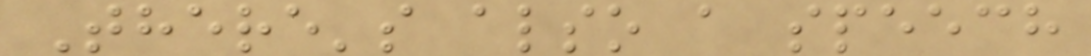There's also a speech
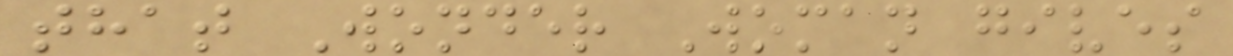that Wonder Woman gives
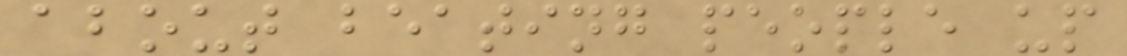about beating people up
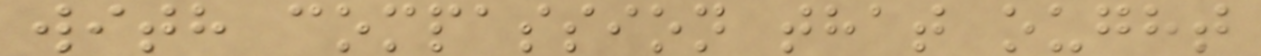with compassion that ought
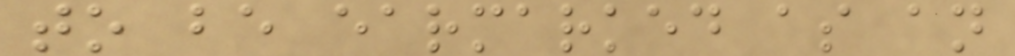to be earmarked as an
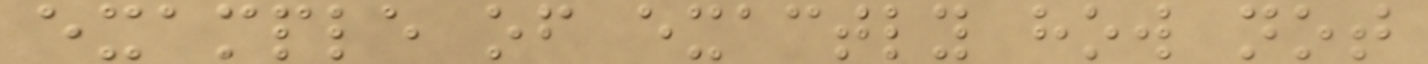example of exactly how not
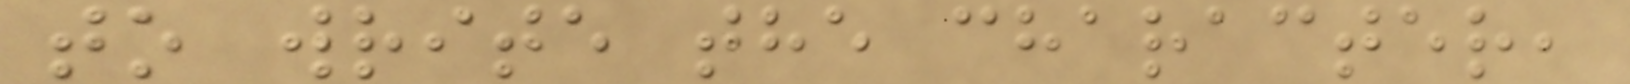to write the character,
